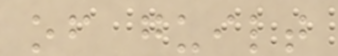of guilt
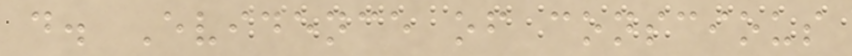d. Evidence of conscious
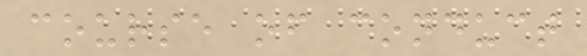course of conduct
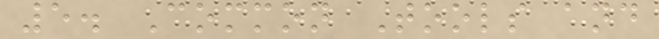5. Common Tools and
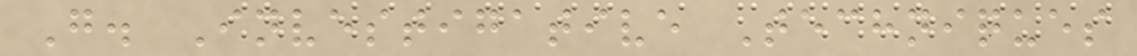G. Investigative Techniques
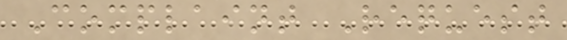Complaint Request
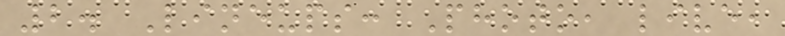2. Lineups: Photo, live,
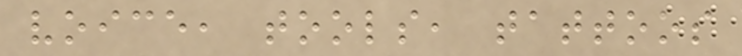voice, tools, tattoos
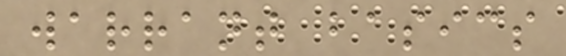warrant basics
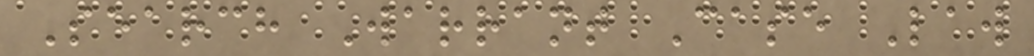Search Warrant Case Law
